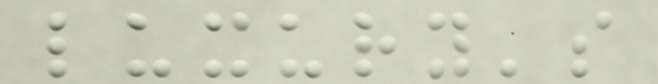luxury's
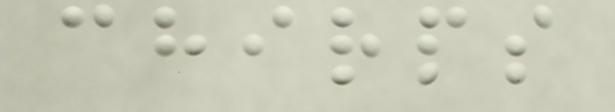chirps
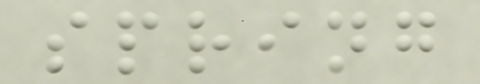spring
